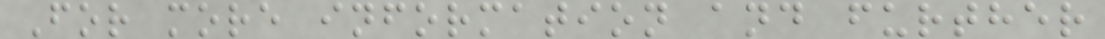For more information and further
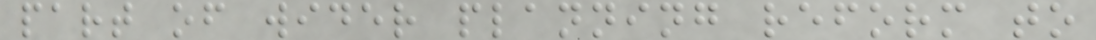part of wider planning reform to
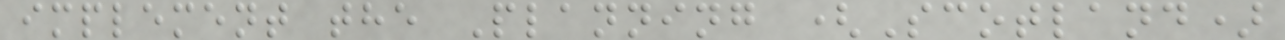implement the Planning (Scotland)
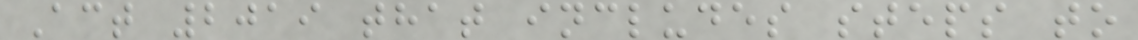Act 2019 that includes steps to
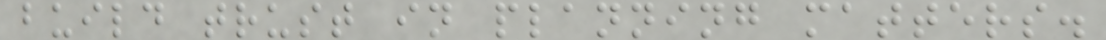build trust in planning matters.
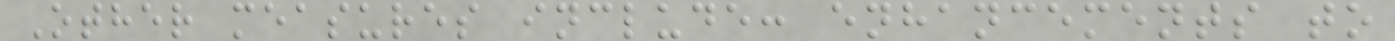Other measures include: enhancements to
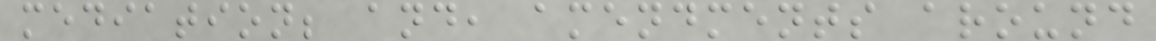mediation; and, amendments around
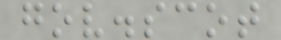gov.scot
